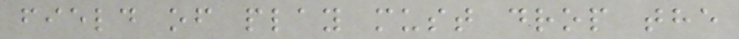field of play must drop the
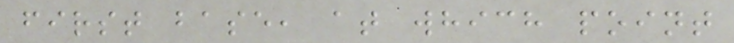first base, at which point
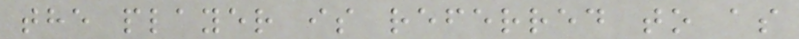the player is referred to as
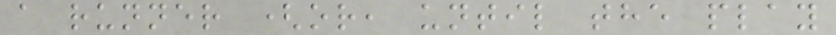a runner (or, until the play
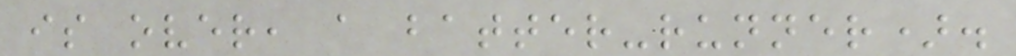is over, a batter-runner).
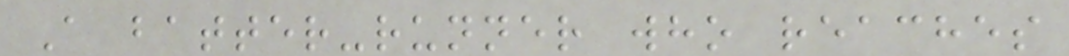A batter-runner who reaches
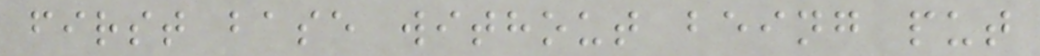first base without being put
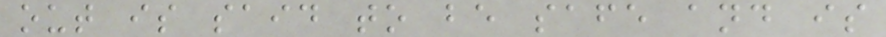out is said to be safe and is
